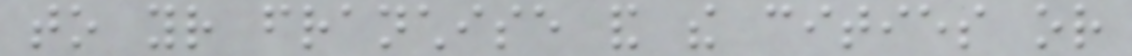to your franchise and the cities or
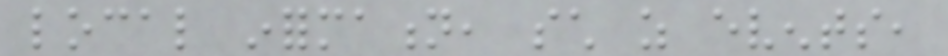local information, such as events,
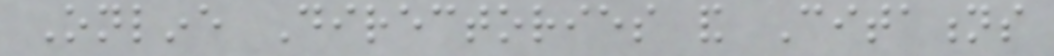Online Directories and Citations
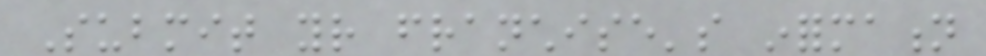Submit your franchise's information
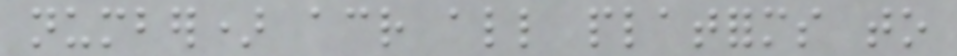number) across all platforms to
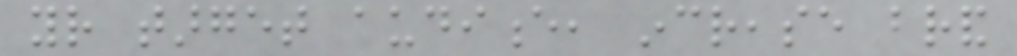your target audience, increase brand
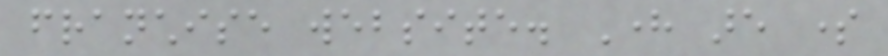franchise website. Here are some
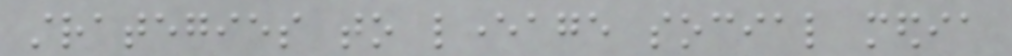strategies to leverage social media
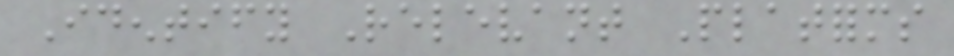Identify Relevant Platforms
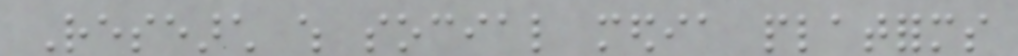Research which social media platforms
